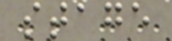stage
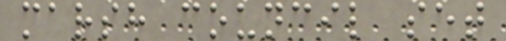marsh council set
